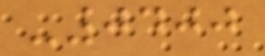-0400
